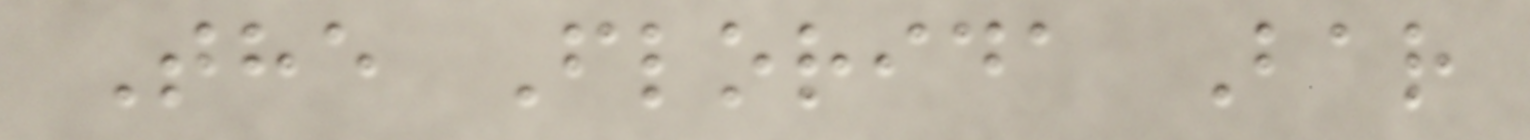The Florida Bar
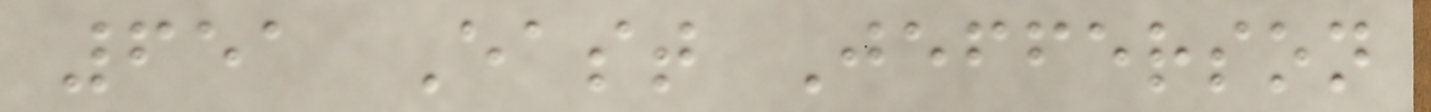651 East Jefferson
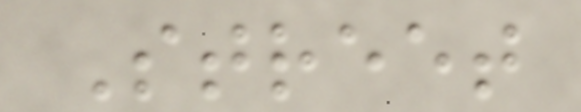Street
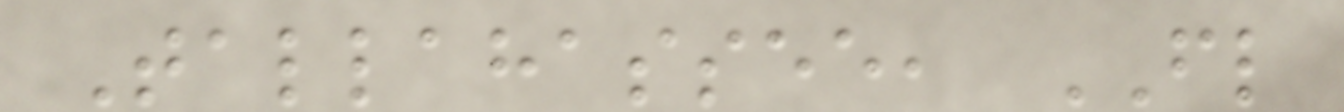Tallahassee, FL
